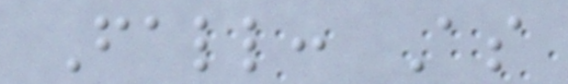Fall: As
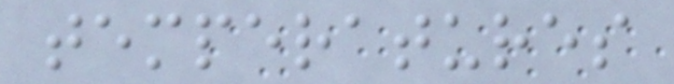temperatures
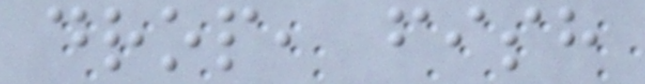drop, fish
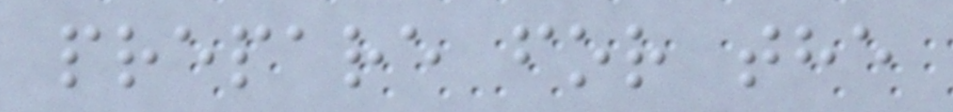prepare for the
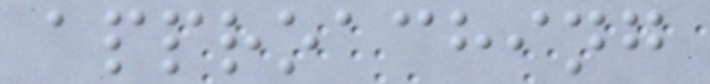approaching
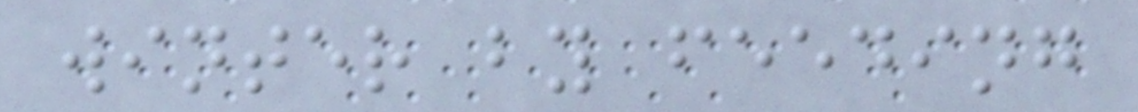winter by feeding
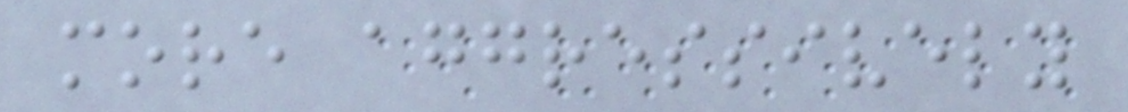more aggressively
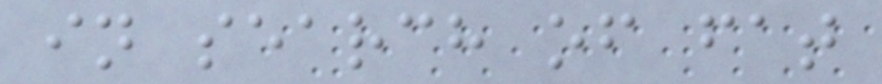in search of fat
